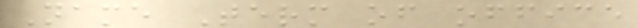Name Term of office
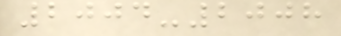2004-2008
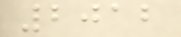2012
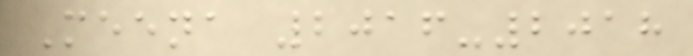Meena 2016-2018
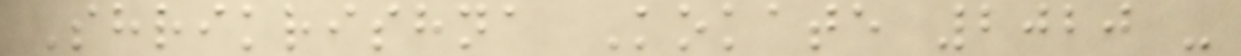Shrikrishna Kokate 2020 -
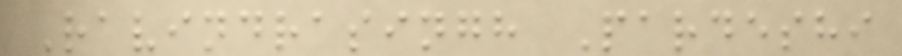Ravindrasingh Pardeshi
